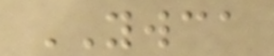YWCA
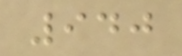940
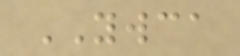YWCA
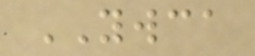YWCA
